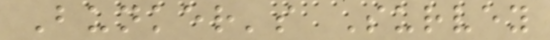Bunker's Survey
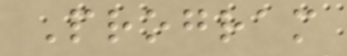Program
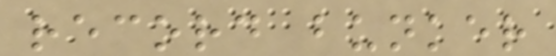record bunker
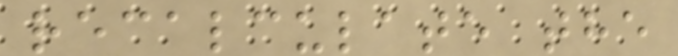recalculate the
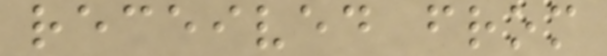received from
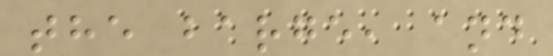the barge, and
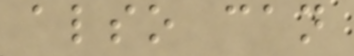also can
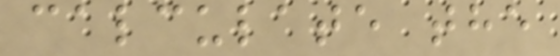calculate the
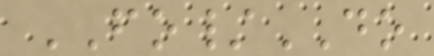FO/DO
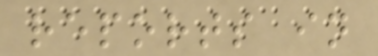reports in
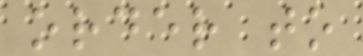order to
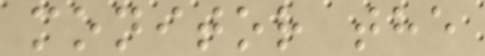monitor the
